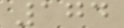174
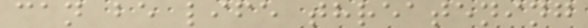can be life threatening
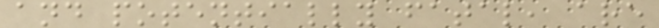and potentially fatal, are
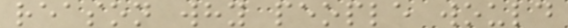reason why people would
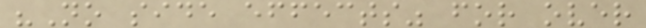"No side effects" for over
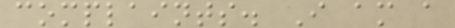complaints. I am a
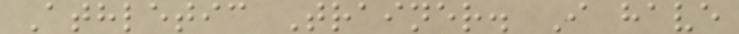Athletic Trainer. I have
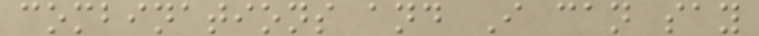combinations and I can say
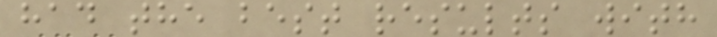had the best results with
